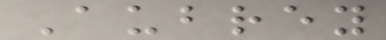Aubrey
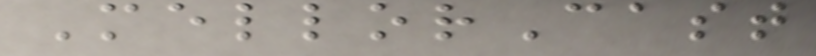MellorCast
